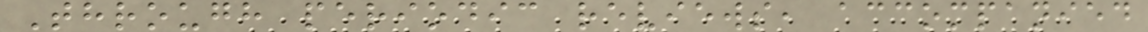Through periodic reviews, accompanied
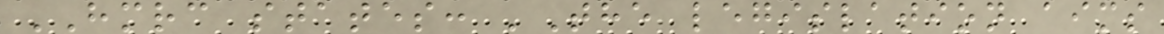HMRC states: 'The legislation aims
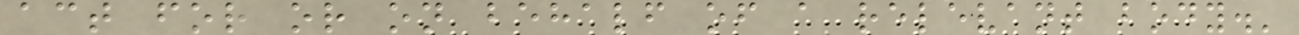act for or on behalf of a relevant body.'
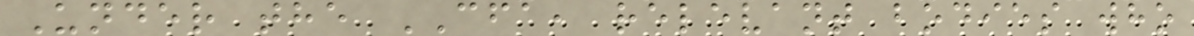Under the CFA, relevant bodies who
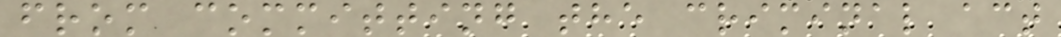from committing the criminal act
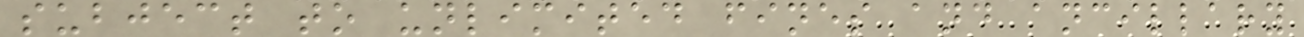subject to unlimited fines and ancillary
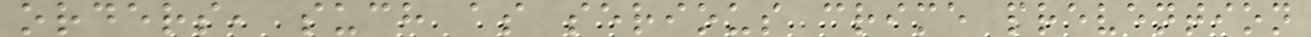orders, such as serious crime prevention
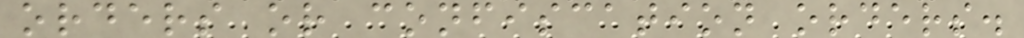orders or confiscation orders.
